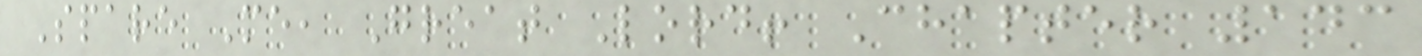Spare Me, Great Lord! Chapter 143
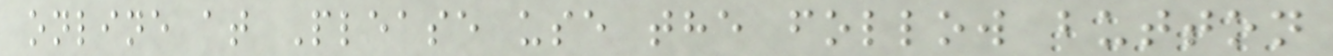online at Please use the follow button
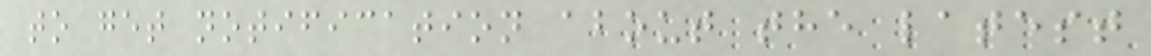to get notification about the latest
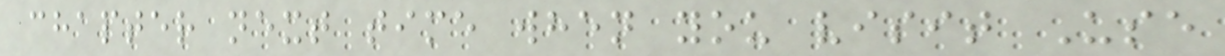chapter next time when you visit Use
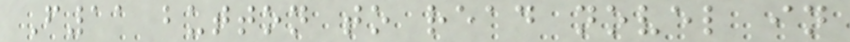F11 button to read novel in
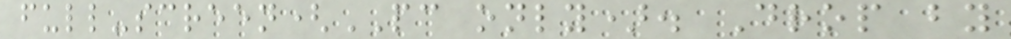full-screen(PC only). Drop by
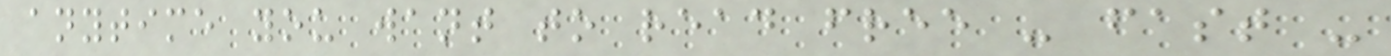anytime you want to read free - fast -
